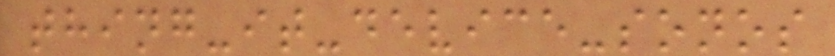thing-it-device-sonos
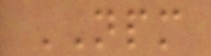NPM
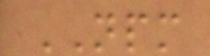NPM
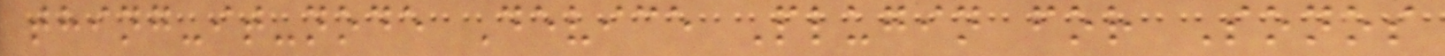thing-it-node Device Plugin for Sonos
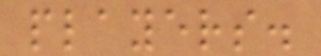players.
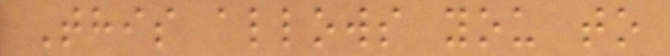This allows you to
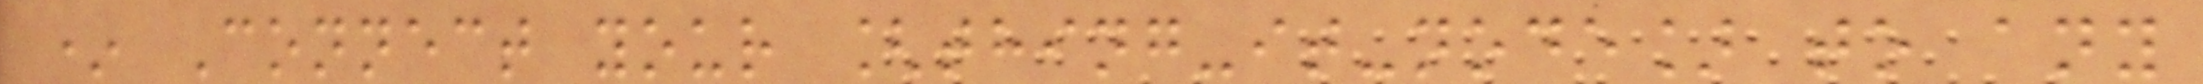* Connect your [thing-it-node] to any
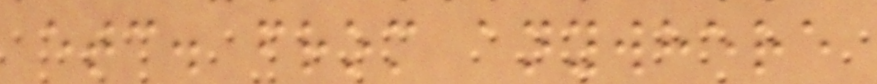etc. from anywhere
